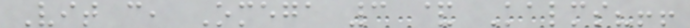Vit c, Omega 3 & Kalms?!!
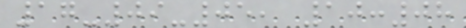17-09-05, 10:08
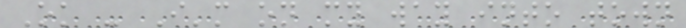Ok - I'm on my way into town
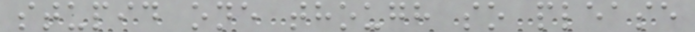stupid one though so please
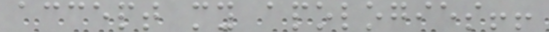accept my apologies!!
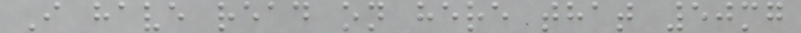I have read on here that 50mg
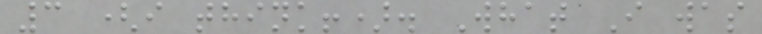3 (i think!). What I was
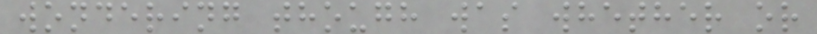wondering though was whether or
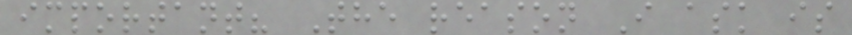important? The reason I ask is
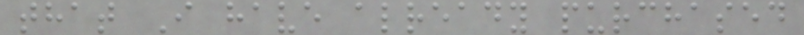that I have already purchased
